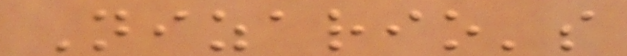Nizario's
